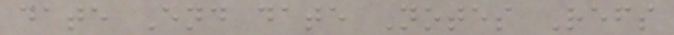date End date Notes Refs
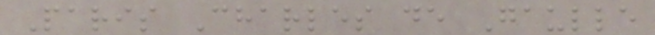Paris Charles de Gaulle
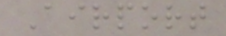Airport
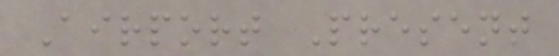Airport Present
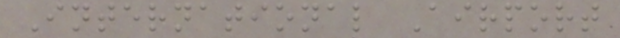International Airport
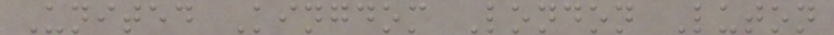United Kingdom London Luton
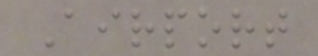Airport
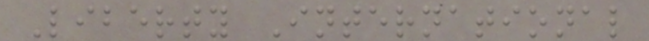Liberty International
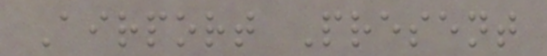Airport Present
